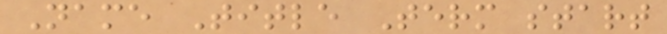Name Title Term start
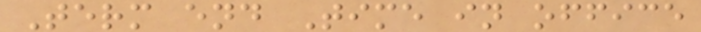Term end Time in office
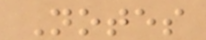Notes
